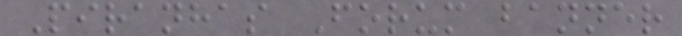Piranhas Forum banner
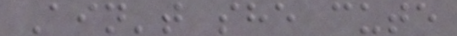Ain't she cute
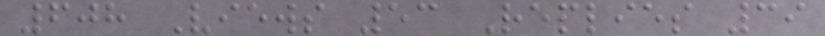608 Views 53 Replies 39
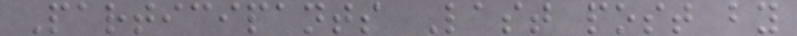Participants Last post by
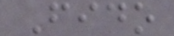Fido
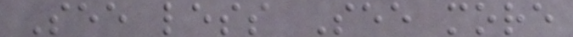See less See more
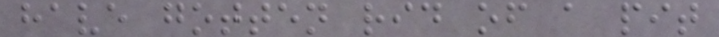have gotten rid of a pit
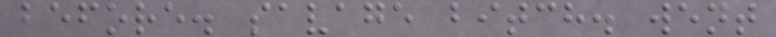before. savage bitch. went
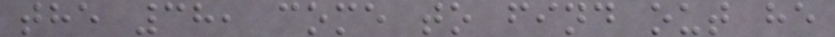the 38, come to find out he
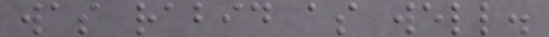was rabid as well.
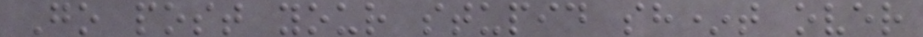Go post your stupid sh*t over
